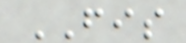FIS
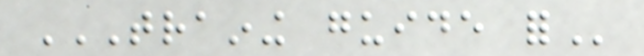TRAINING GUIDE FOR
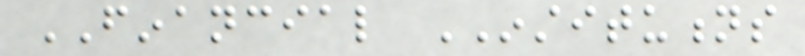FINANCIAL INSTITUTIONS
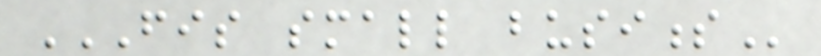FIS SMALL BUSINESS
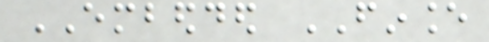EMBEDDED FINANCE
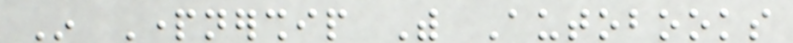In Partnership With Autobooks
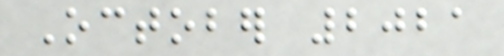October 2021
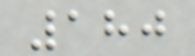180
